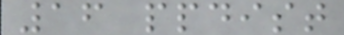16 ppdist
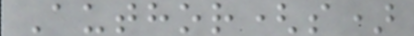Author(s)
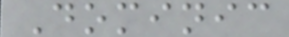Dominic
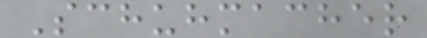Schuhmacher
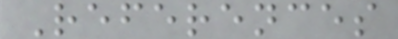References
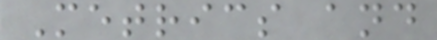Metrics and
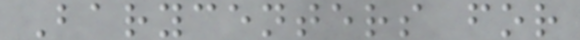Barycenters for
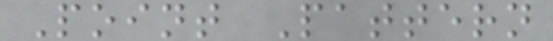Point Pattern
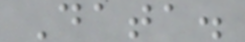Data.
